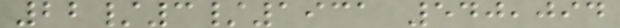22/3/1931 540,094
